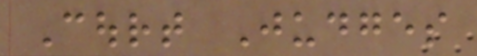Court Judges
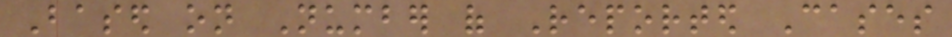Based on Number of Reported Cases
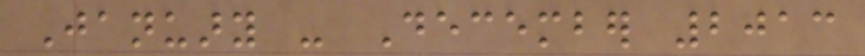January - December 2013
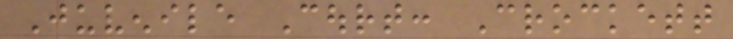Juvenile Court: Crockett
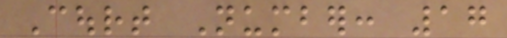Court Number: 17
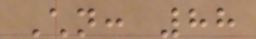Children: 88
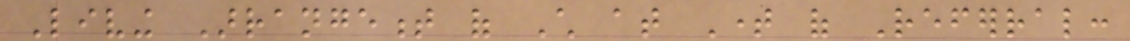Living Arrangement of Child at Time of Referral:
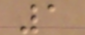1
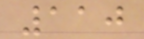110
